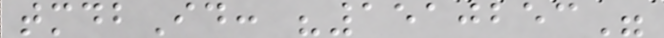tmdbId: "1510253"
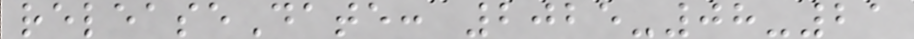releaseDate: 2025-08-21
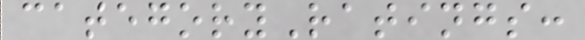categoryRatings:
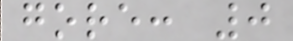gore: 0
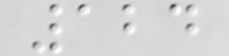124
